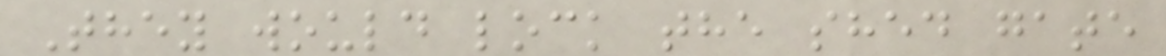They would lock the shed gate
